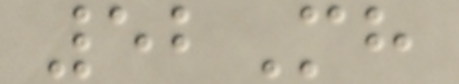52Mh
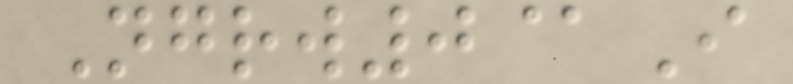Ngrw0@I
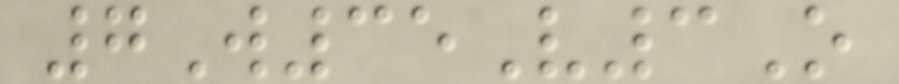7W35V3O
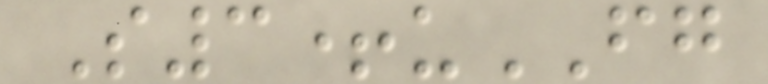S3+uFG
